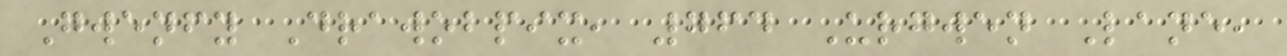Gwenfy Drawobpix, 764 Urgwen Lane,
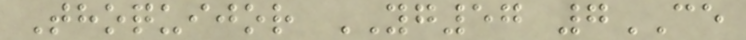Thoquijor YG57 7CE
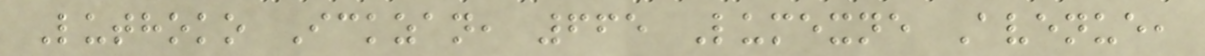Luthoko Ickzan, 665 Lumexne Avenue,
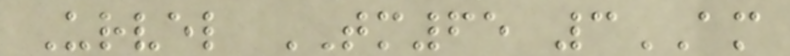Urvel TM65 3AM
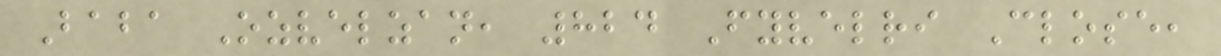Baba Ozvelzan, 824 Fyvelri Close,
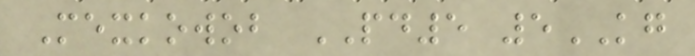Mexkowob PD5 5KG
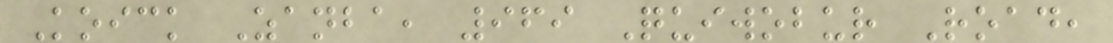Koick Zanba, 969 Quiwobur Road,
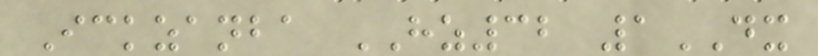Ickzanba HZ32 1DX
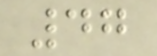47
